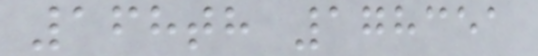168th 178351
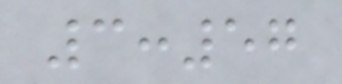3:57
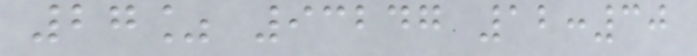27% 93247 12:30
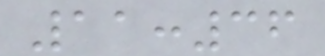11:36
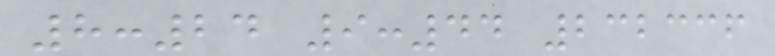8:24 9:44 232336
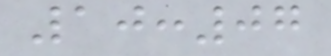10:07
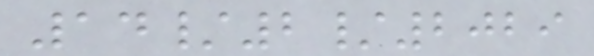14/2/2029
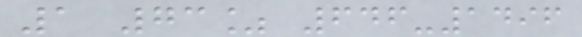1 73% 646-1496
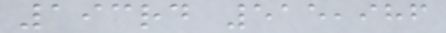193rd 515,986
